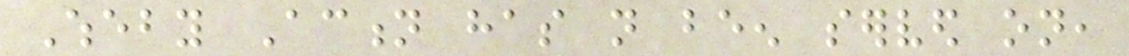Wheby Action has not been served on,
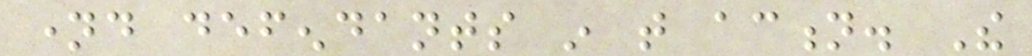named defendants in that action. The
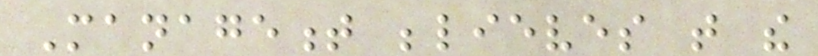Management believes that the
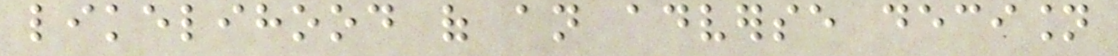likelihood of an adverse decision
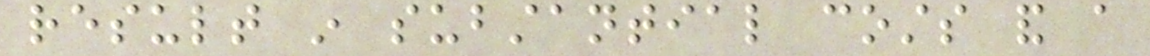result in substantial costs and a
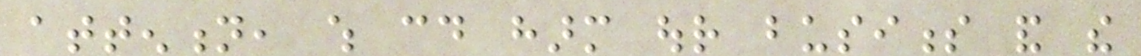attention, which could harm our business and the
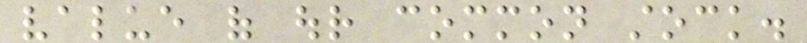value of our common stock.
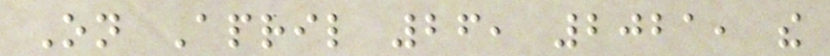On April 26, 2021, the
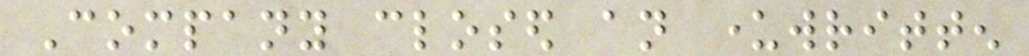Company closed an underwritten
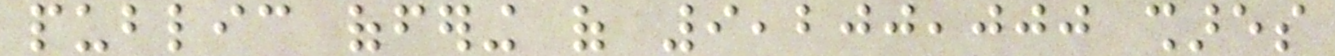public offering of 9,200,000 shares
